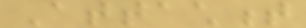Attachment
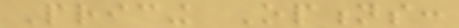Pricing Options:
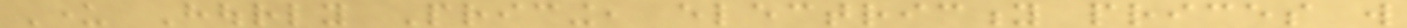Under Hourly Pricing, electricity prices will
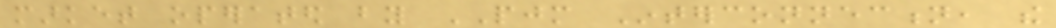market operated by PJM Interconnection, the
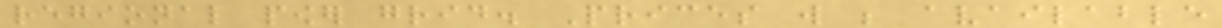regional power grid. Prices will be available
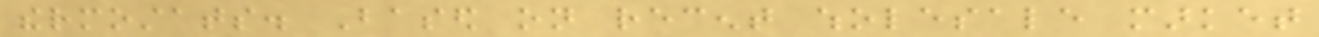thermostats. Based on recent wholesale market
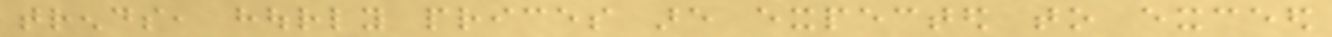trends, hourly prices are expected to exceed
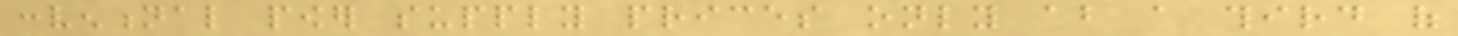conventional power supply prices only about a third of
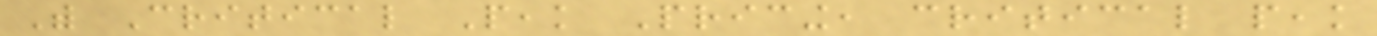With Critical Peak Pricing, critical peak
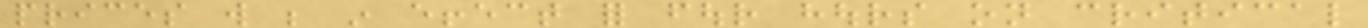prices will be in effect for four hours on critical
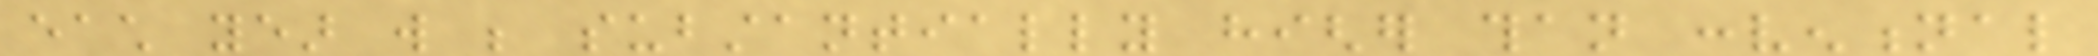each year will be substantially higher than conventional
